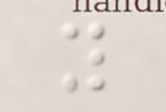y
